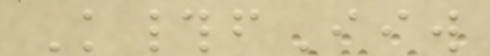K#fIiw
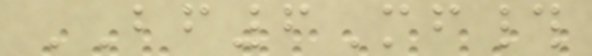BF6Mf#
